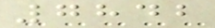7842
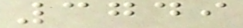3749
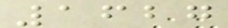1627
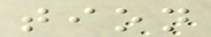tion
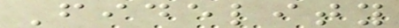Fidelity
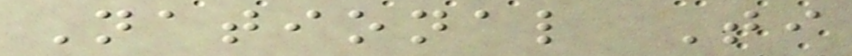National Ti
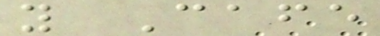y Cafe
